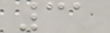31
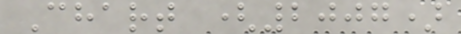Chart (2007)
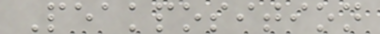Peakposition
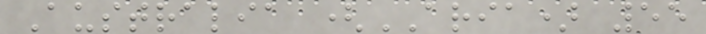Australia (ARIA) 55
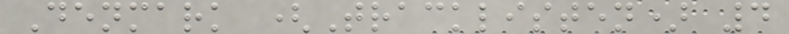Denmark (Tracklisten) 4
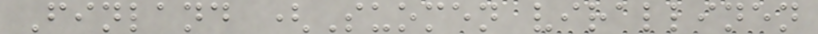Finland (Suomen virallinen
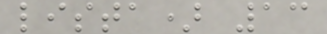lista) 13
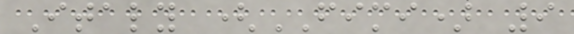Italy (FIMI) 9
